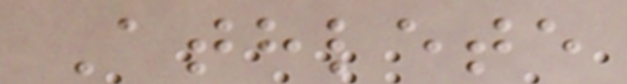Athlete
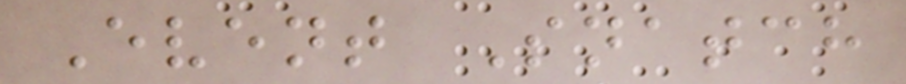Event Snatch
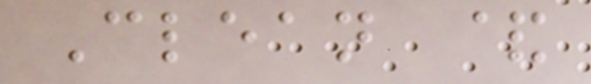Clean &
